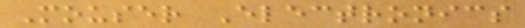Mouser Electronics
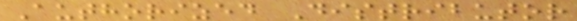Authorized Distributor
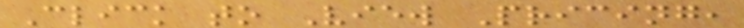Click to View Pricing,
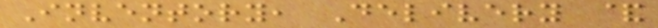Inventory, Delivery &
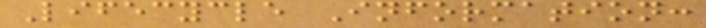Lifecycle Information:
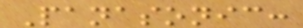Panasonic:
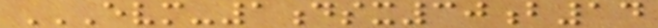EVM-1DSX30B14
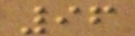96
